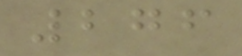276
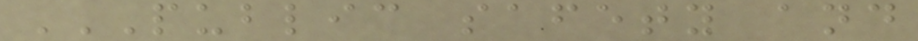PUBLIC SAFETY AND
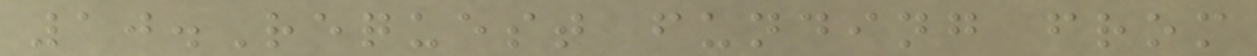10.Request funding from
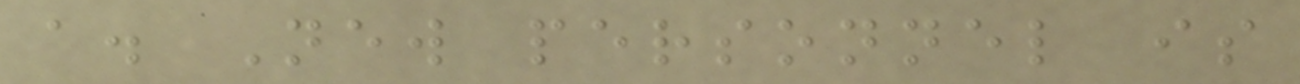a. New personnel is
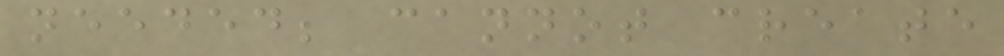needed; cannot create
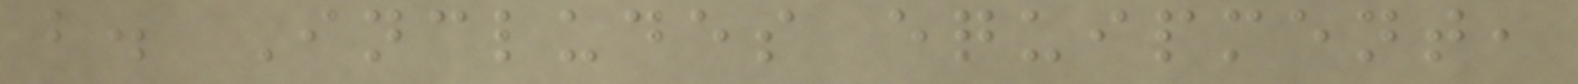b. Includes equipment,
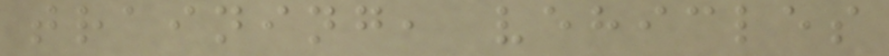training, vehicles
